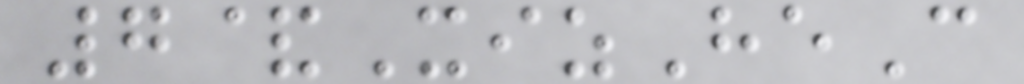7&XizHeC
